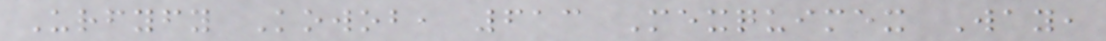Urfyfy Kowob, 613 Mexquimex Way,
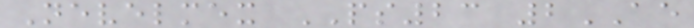Nevelmex PS23 2AE
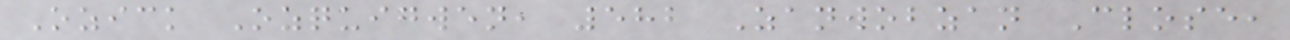Ozick Ozquigwen, 582 Zanwobzan Close,
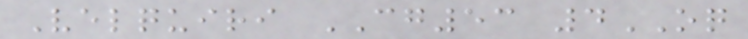Velquiri CG53 4OQ
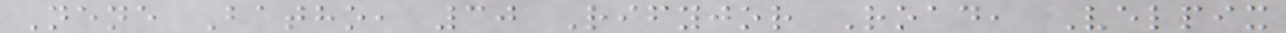Nene Batho, 30 Rifyjor Road, Velpix
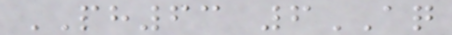PH63 6AQ
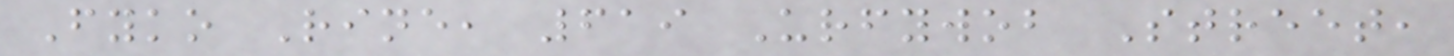Fyko Rine, 619 Urfywob Street,
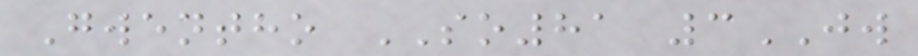Gwentho SO81 3JW
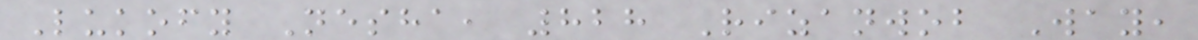Lukofy Nesha, 828 Rizanwob Way,
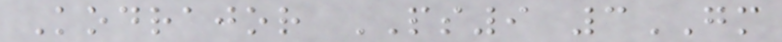Kodrajor PS9 3GM
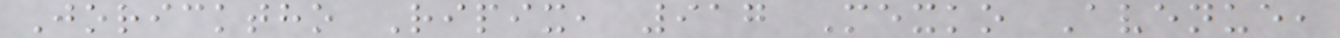Joricktho Ripix, 917 Mexko Avenue,
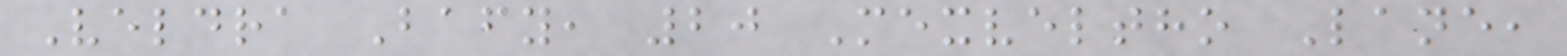Veldra Bafy, 20 Mexveltho Lane,
